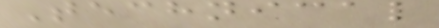Technical
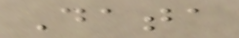Data
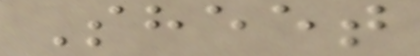Sheet
